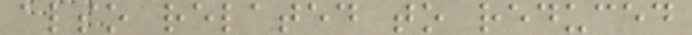also related to reduced
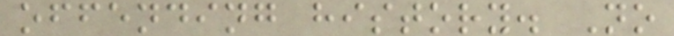offending history. No
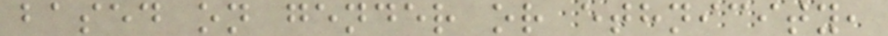based on gender or ethnicity,
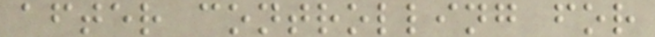after controlling for
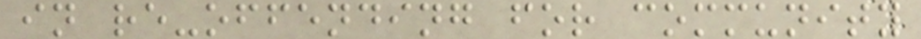in re-offending for community
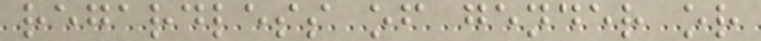regardless of gender or
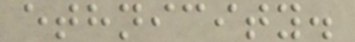ethnicity.
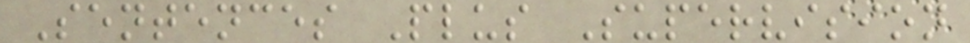Sentences Plus Supervision
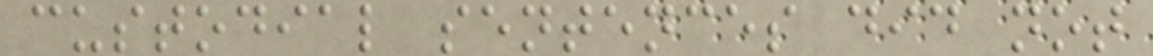custodial sentences did not
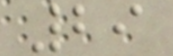29
